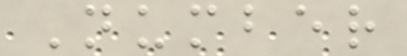Number
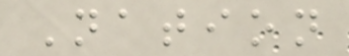Nation
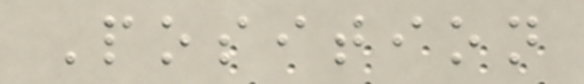Position
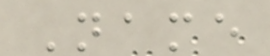Name
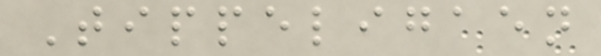Tippeligaen
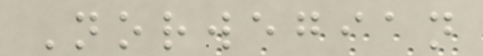Norwegian
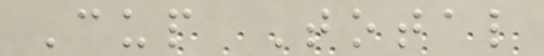Cup Total
